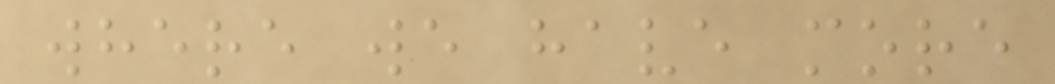where we have more
